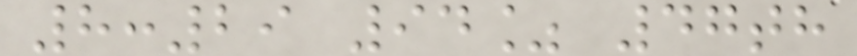8:29 94% 47th
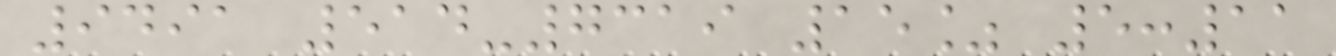9491 514-7319 15% 5:11
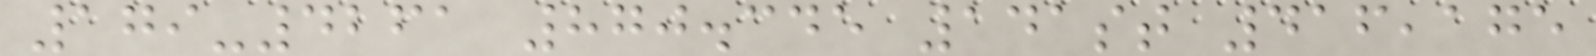179-4261 870.345 141st 416,175
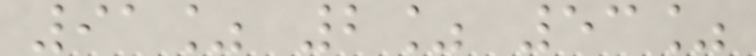91% 2% 53%
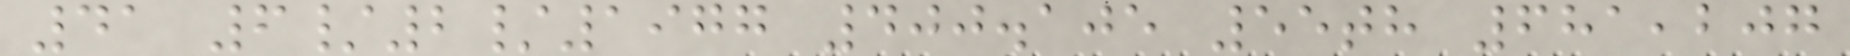41 6/2/1977 400.105 55th 681,207
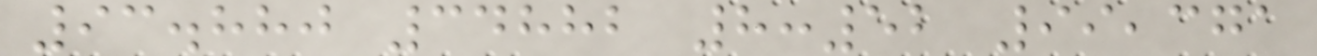93.880 34882 8:52 99,371
